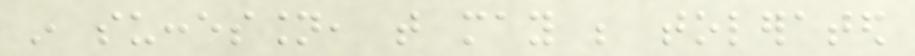in succession, that may be tolerated
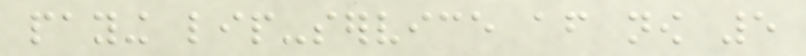paying lip-service after now 5
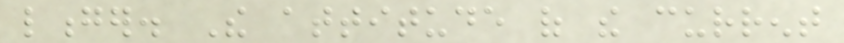longer. The attitude of the current
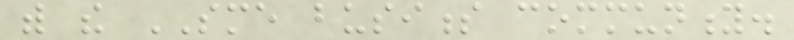with the SME business community.
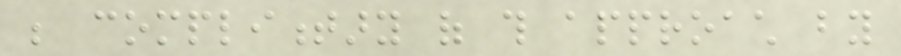be complimentary of this approach by
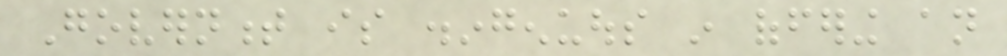Government is disingenuous in offering an
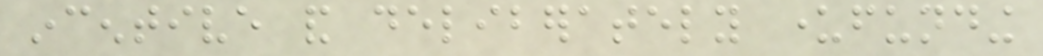incentive and deliberately underfunding
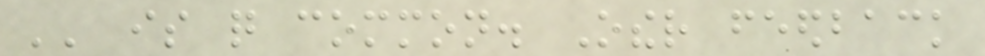'' is quite common. Other feedback
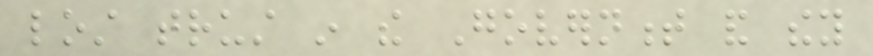lost trust in the Government and they
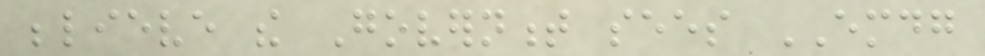believe the Government sees EMDG
